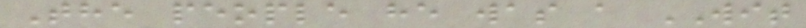The people he was a WIT
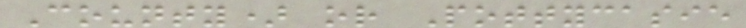County) or Pottycasie
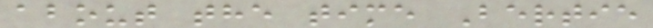about the time Bertie
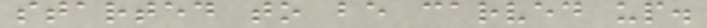started to be carved up.
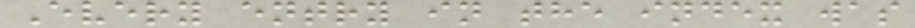Every entry in the index was
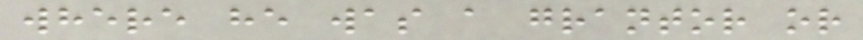where he was a grantor or
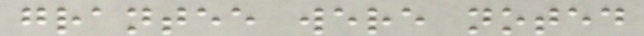grantee were noted
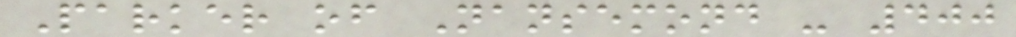Parker of Nansemond - 400
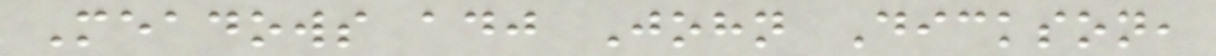Meadows adj John Dickson,
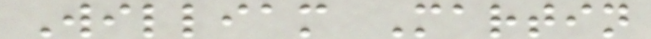William Martin
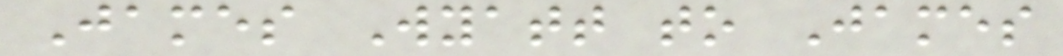James Wyatt to James
